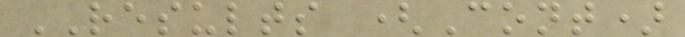RESULTS (Cont)
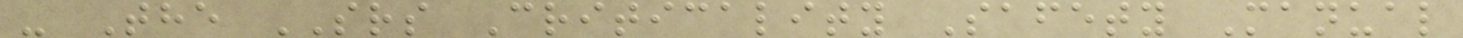- The SRS Criticality Safety Manual
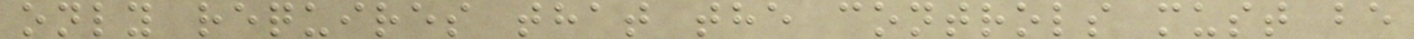only requires that the controls must be
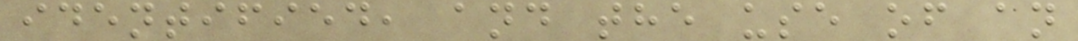identified, and the use of an
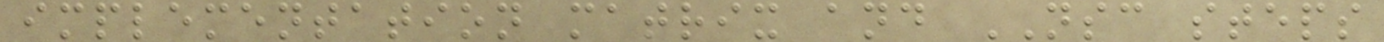implementation matrix and NSC steps
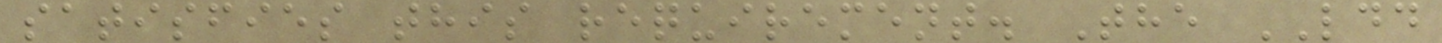satisfies this requirement. The LDD
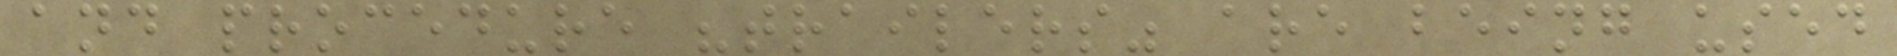and procedure "trailers" are being used
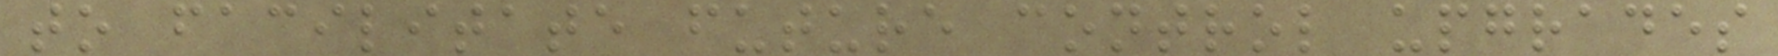to facilitate future control upgrades
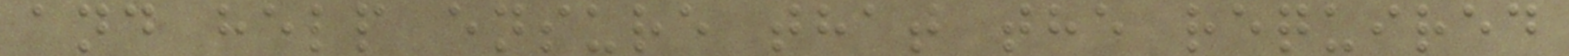and help ensure that the required
